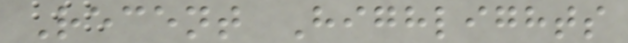Recent Highlights
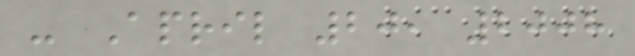- April 20, 2008
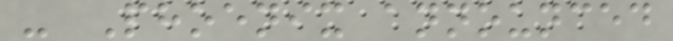- Phoenix announced
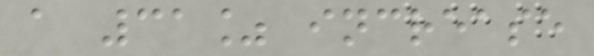a 31% increase
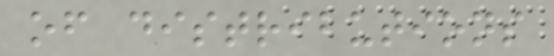of distributions
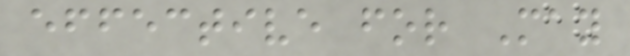effective for May
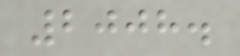2008.
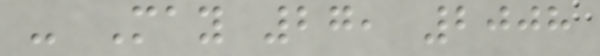- May 27, 2008
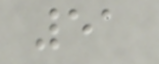51
